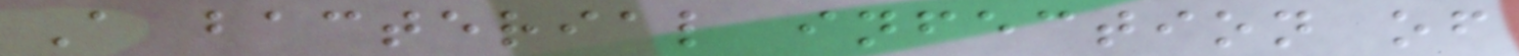A bacterial infection of
